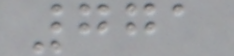771
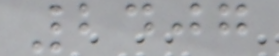2407
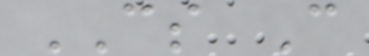CS C
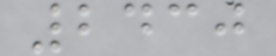2430
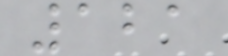121
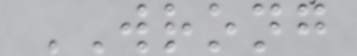WRONG
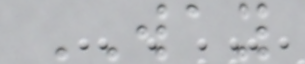WAY
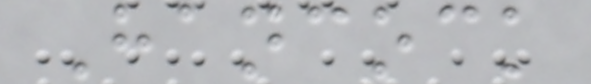Hancock
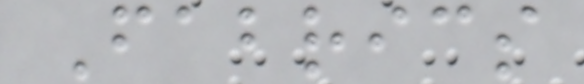Fabrics
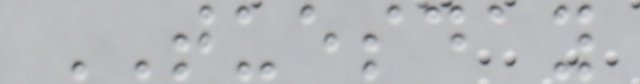TUESDAY
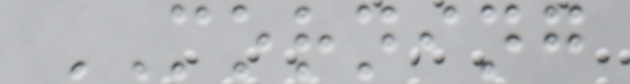MORNING
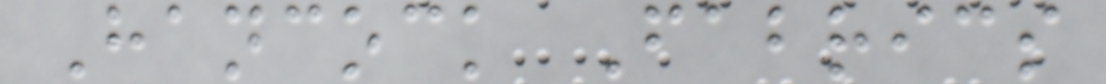Hancock Fabrics
